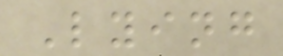Lying
